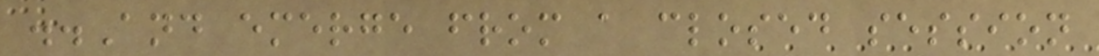..And emerge from a closed session
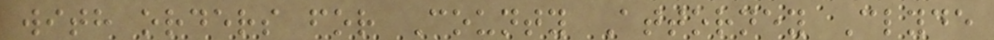with orders for County Attorney Clyde
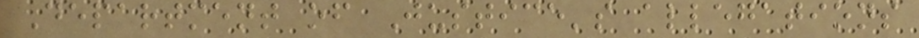Department of Justice's allegations
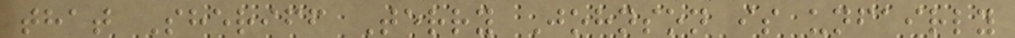that Sheriff Terry Johnson is unfairly
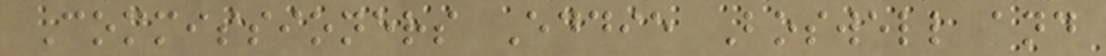Commissioners Eddie Boswell and
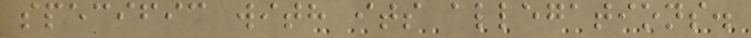specific with its allegations.
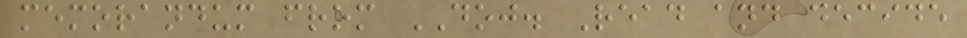memorandum from DOJ. Read and decide
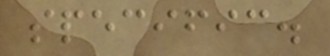specific.
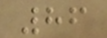86
